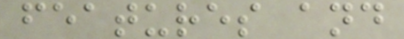features and
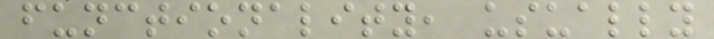functionality, usually
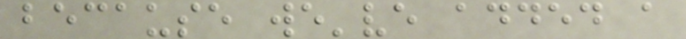because we've added a
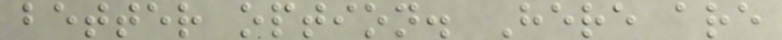better option. Here are
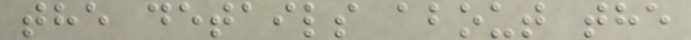the details about the
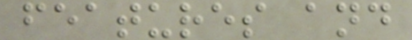features and
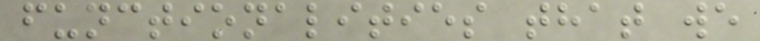functionalities that we
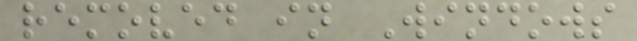removed in Windows
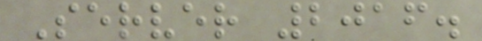Server 2016.
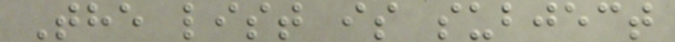The list is subject
